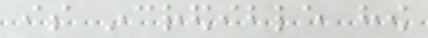is incredible how
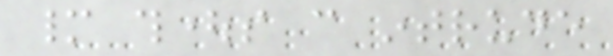many thoughts can intrude
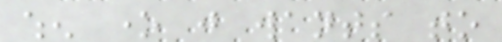when one just wants to
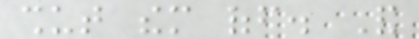shut them off. And
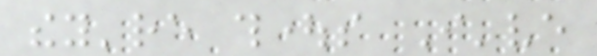they're thoughts I've
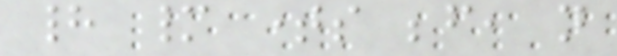had many times before, not
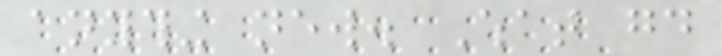anything new. What good
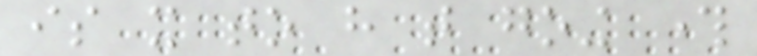is it to have that going through
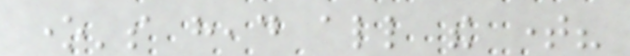one's head all the time?
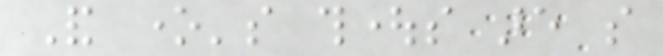And one's thoughts are so
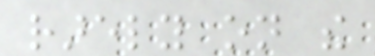rarely on the
